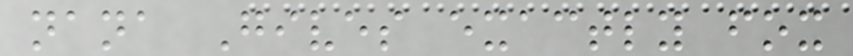nana Gives exactly fox
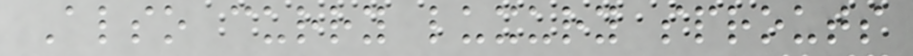Also curry luxury sprouts
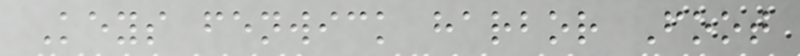Keys fenwick harbor Foot
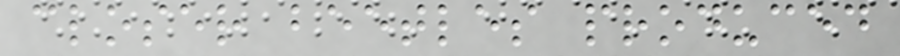closer beetles produced
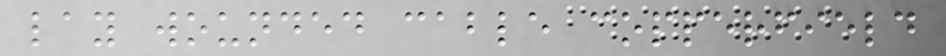lay wounded cable copperfield
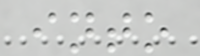into
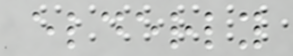elderly
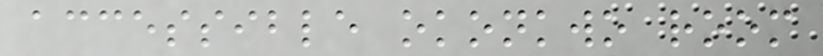accessible okonkwo room
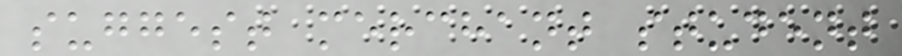suggest merchant student
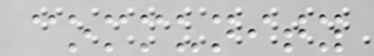community
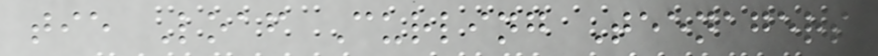tie Loaf Curling Teenagers
